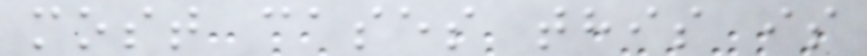most cases this is
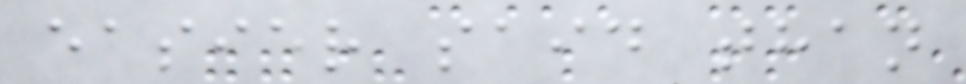easier said than
